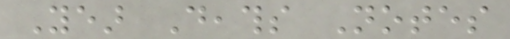Year Deaths Notes
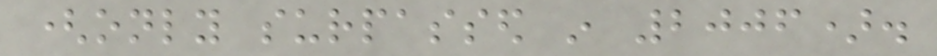(only surpassed in 2006).
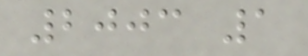2003 1
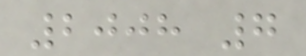2008 7
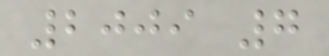2009 7
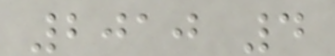2010 4
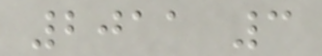2011 3
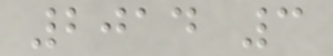2014 3
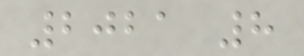2021 8
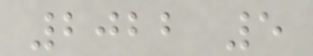2022 5
